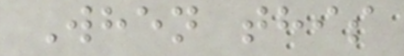When this
